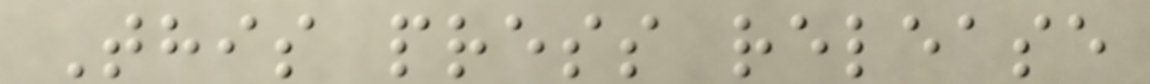This press release
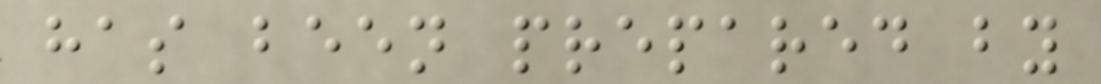has been prepared by
